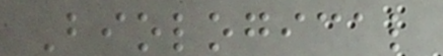Biological
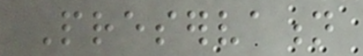Preservation
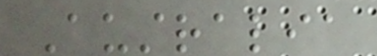Australia
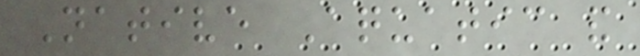Native Aquatic and
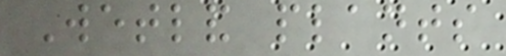Wetland plants
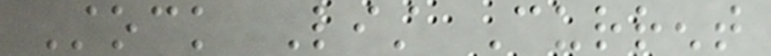Stock List Current
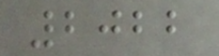2022
